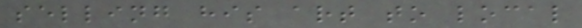selling his art to local
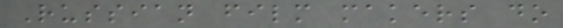Russian film makers do
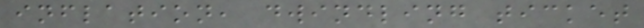inflation, dwindling ticket
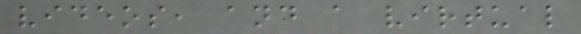videos, and a virtual
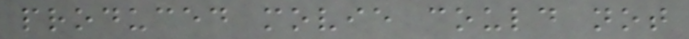produced movie could not
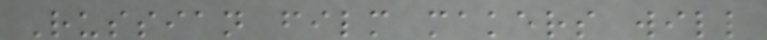Russian film makers will
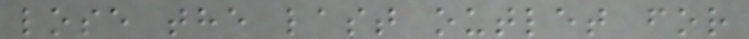lose the last outlet for
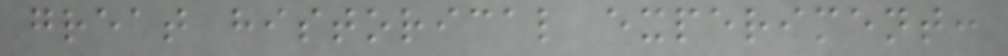great historical experiment:
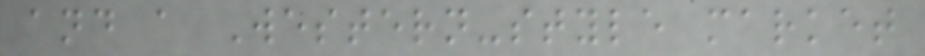and a Western-style market
